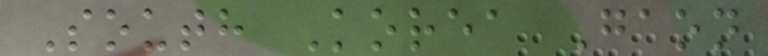South Korea Gaon
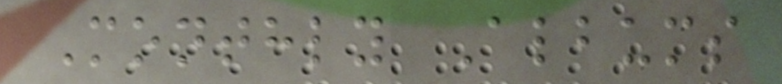Monthly Albums
